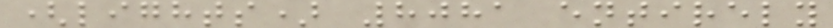(lights) 8081 entirely
